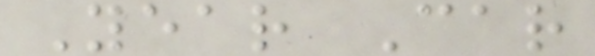Year Car
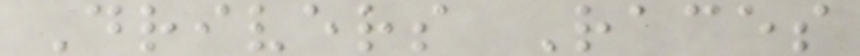Drivers Races
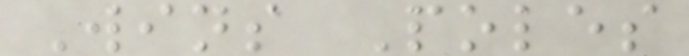Wins Poles
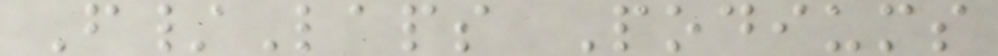F/Laps Podiums
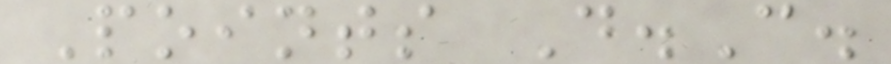Points D.C.
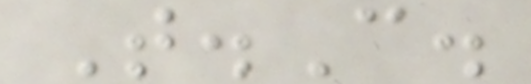T.C.
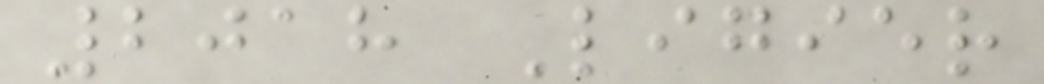2018 Ligier
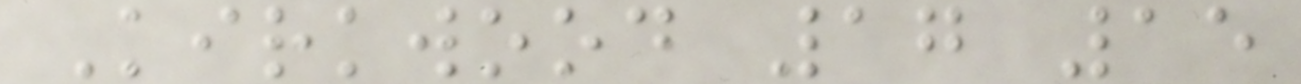Kirkwood 17 15
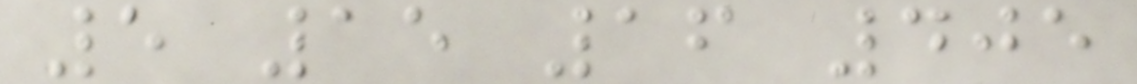5 15 16 405
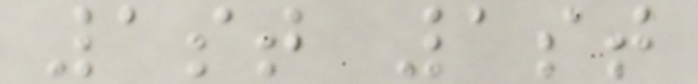1st 1st
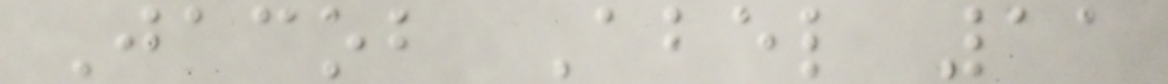Jacob Abel 11
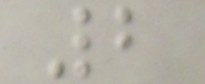2
